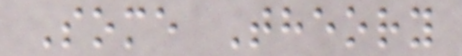Some Theory
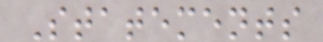Statements
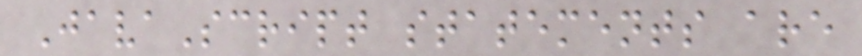JavaScript statements are
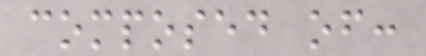composed of:
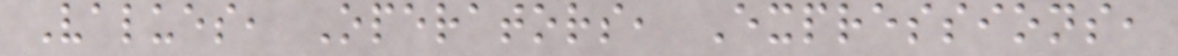Values, Operators, Expressions,
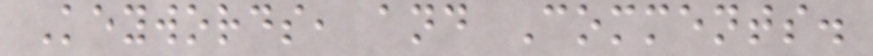Keywords, and Comments.
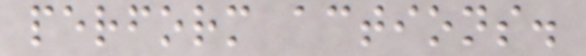perform actions.
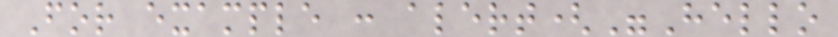For example : alert("Hello
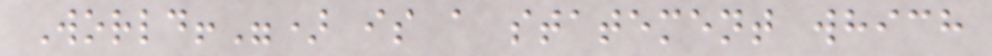World!") is a statement which
